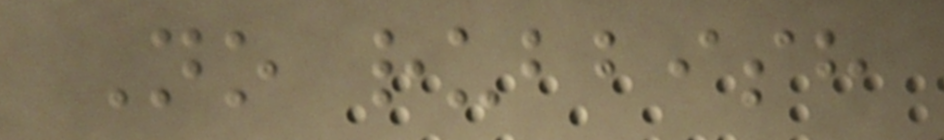No rubbish
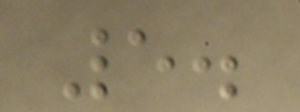5.
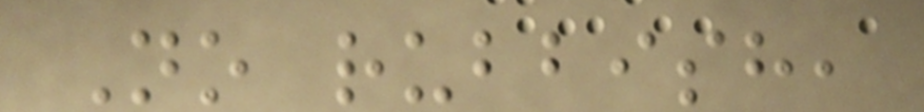No rubbish,
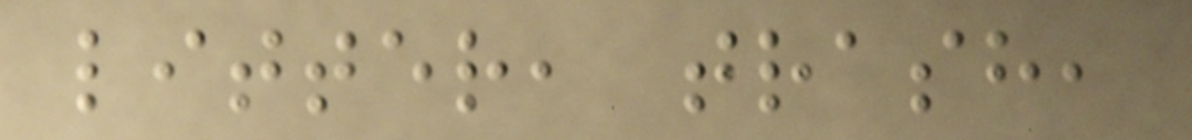litter, trash,
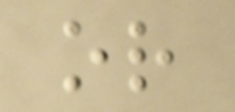or
